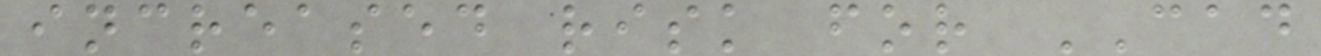increased risk for CAD
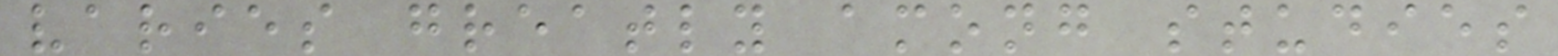varies greatly among studies
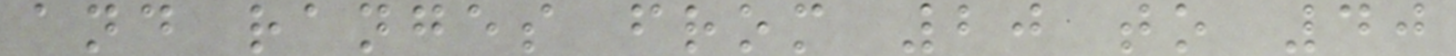and ranges from 20 to 40
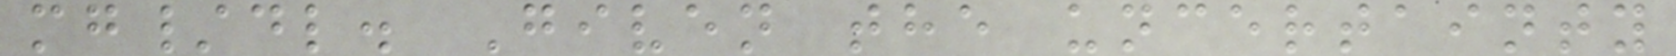mg/dl. Given the uncertainty
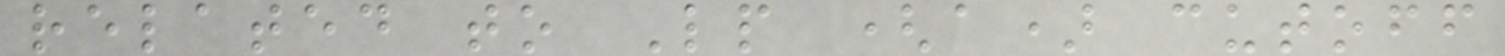related to Lp (a) cutoff
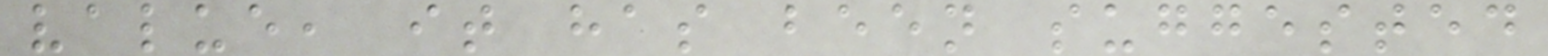value, it has been suggested
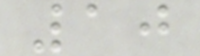10
